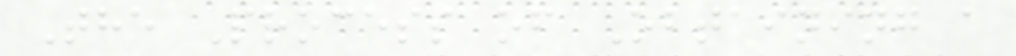The Process of Obtaining a
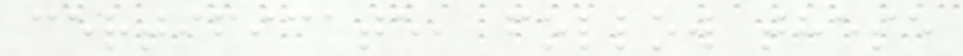certificate, follow these
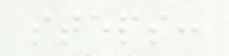steps:
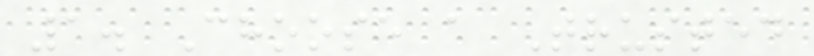1. Choose a Trusted
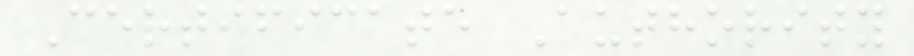Certificate Authority
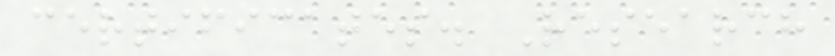certificates. Research
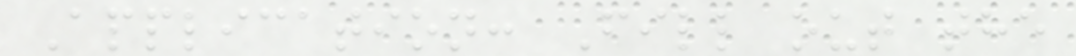Application: Fill out the
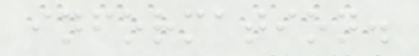information.
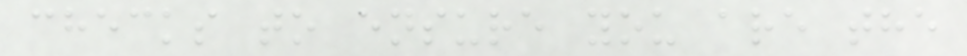checks to ensure you are the
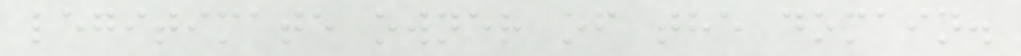legitimate owner of the domain.
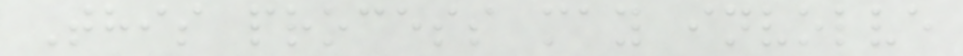This process may involve
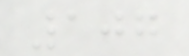107
